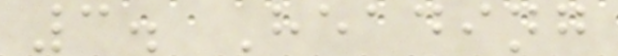3. Heading
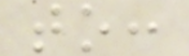to:
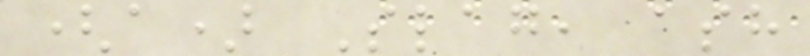(a) Slag, ash
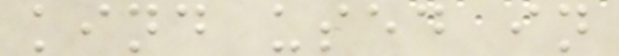kind used in
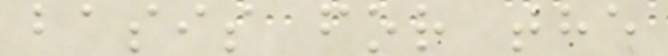basis for the
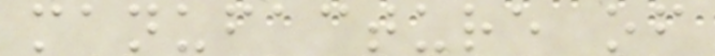manufacture of
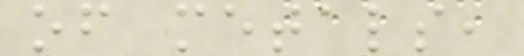of metals,
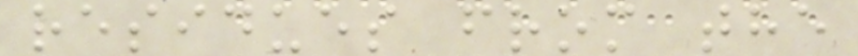residues from the
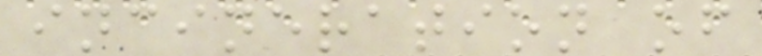incineration of
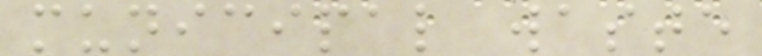municipal waste
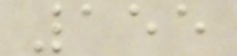155
